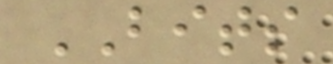BITS
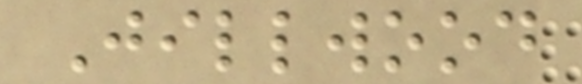Jillwood
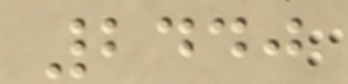2440
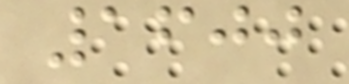1600
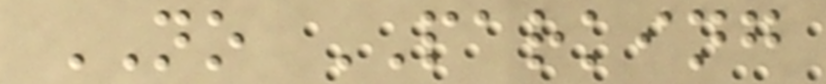NO PARKING
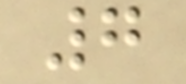7
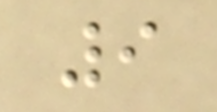9
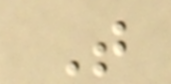T
